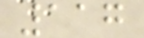117
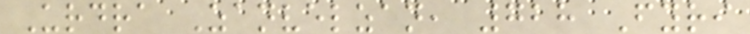Urdra Zanvelzan, 728 Fyri
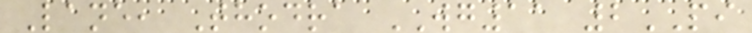Lane, Thodra WG11 2PI
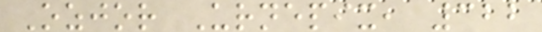Ozjor Urnepix, 322
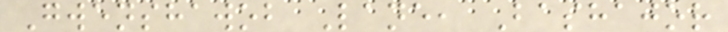Gwenshawob Lane, Bashajor
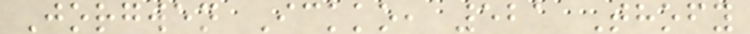Jorgwen Ickko, 521 Thofy
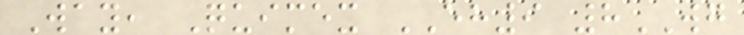Way, Quimex EH9 8WG
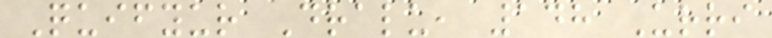Quifyur Dralu, 148 Urri
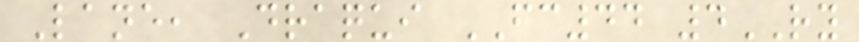Lane, Draqui FC44 4RY
